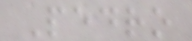Pedro
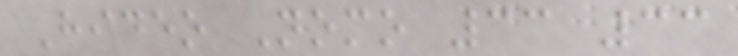Hideo Nomo 33 33
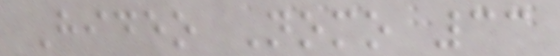Hideo Nomo 33
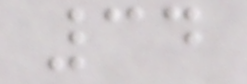34
